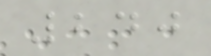240
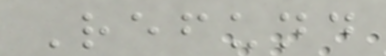Refund
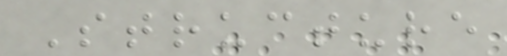Structure
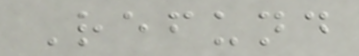Refund
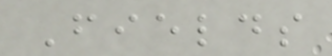Fields
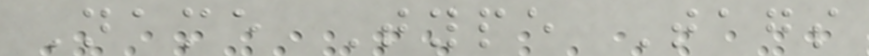Name Type Tags
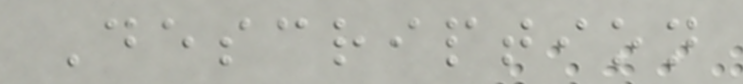Description
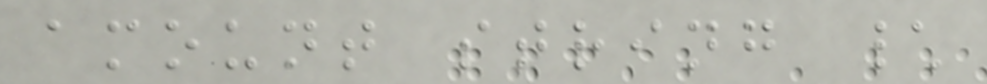amount string \
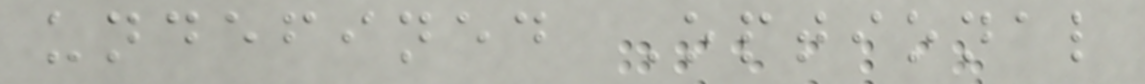undefined Optional
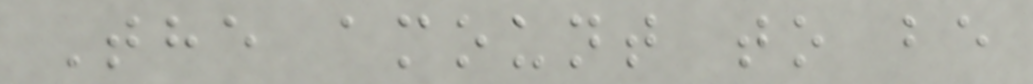The amount to be
